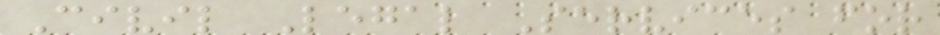Civil Legal Services for
